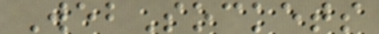WebSockets
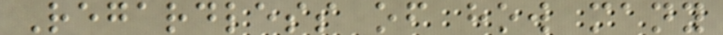Regardless of how many
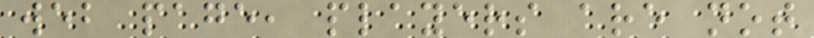web page, players are not
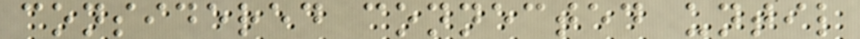considered connected until
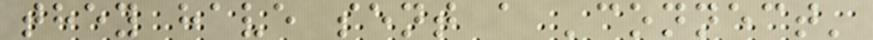they have sent a 'connect'
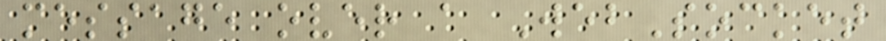message over a WebSocket
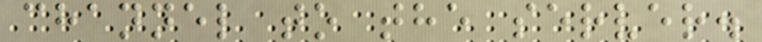channel to the server.
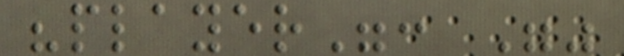"player": ""
